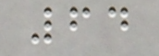64
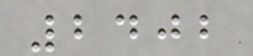2402
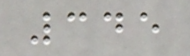345
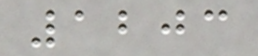1203
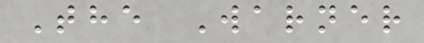The Warner
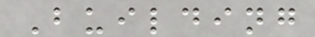Building
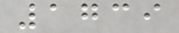1739
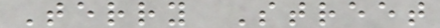Terry Street
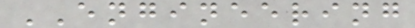ENGINEERING
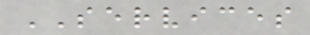SERVICES
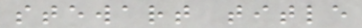stewart title
